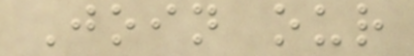Join our
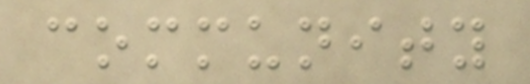community
